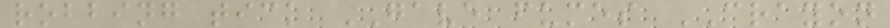robbing tick GAVE fumes CRAYON
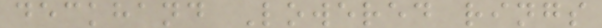deckhand Lowered rings
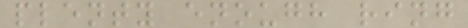plenty enough ring
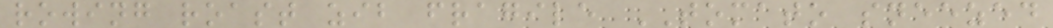rowing roast zib fragile TOMATO sneezed
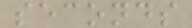seconds
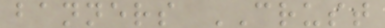banners CRUST
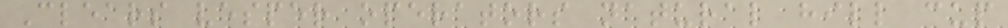Clears vesper operators natural hill cup
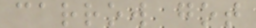carrow got
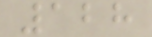128
